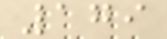179
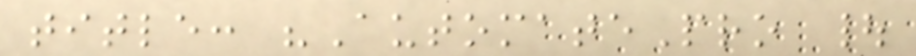title: "AutomatePro |
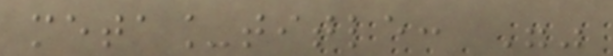meta_title: ""
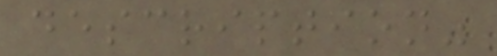description"
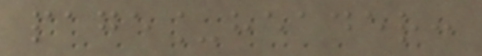page_header:
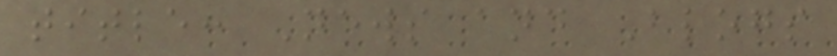title: News and Blogs
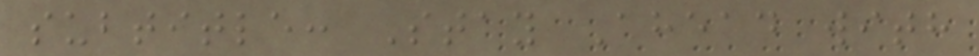subtitle: Stay Ahead with
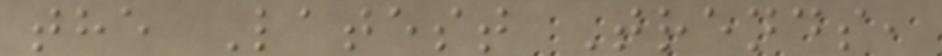the Latest Trends,
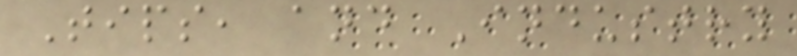Tips, and Industry
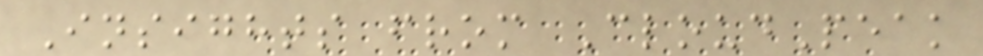Insights from CloudPeak
